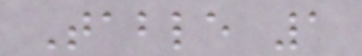Table 1
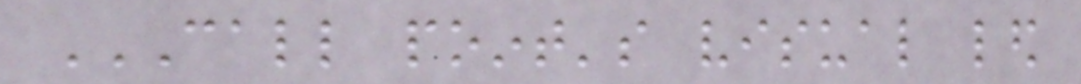CALL POINT'S VISUAL LED
